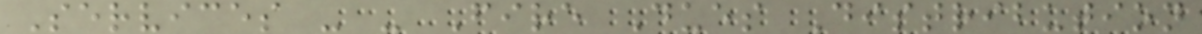Services - - Fire Dues Distribution
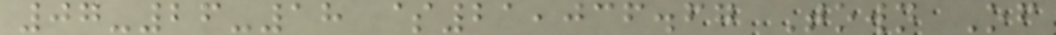07-26-18 $21,036.67 Town Of
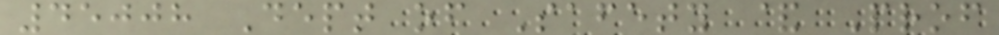45008 Dept of Safety & Prof
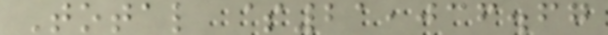Total $21,036.67
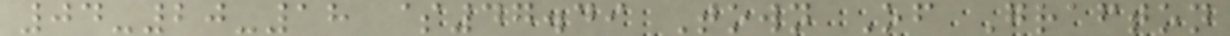04-20-18 $47.49 Town Of Grafton
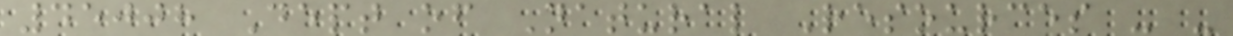45008 Dept of Natural Resources - -
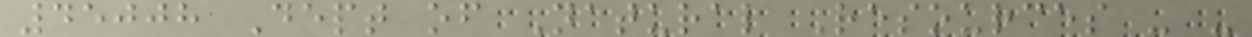45008 Dept of Natural Resources - -
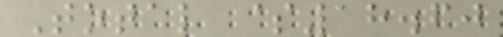Total $18.60
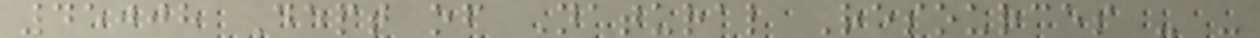45008 Dept of Natural Resources - -
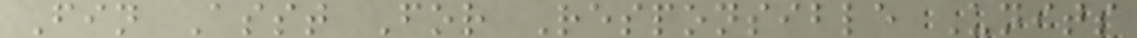Fin Asst For Responsible Units
